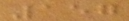157
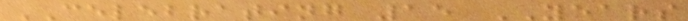CELEBRATING 15 YEARS
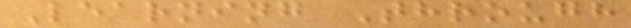Learning Through
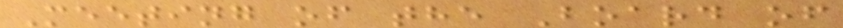Meeting of the Board of
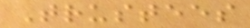Trustees
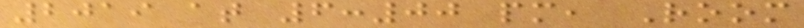2019 at 6:00 pm, Room
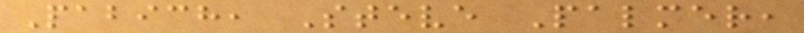Pabich, Steve Palmer,
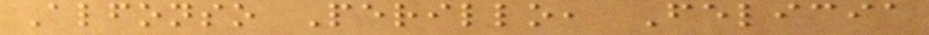Alfonso Perillo, Felicia
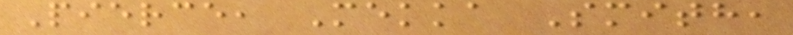Pierce, Mekka Smith,
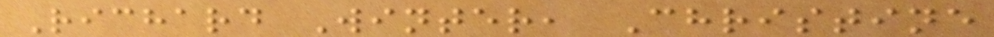Richard Winter, Christine
